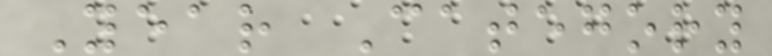Year Category
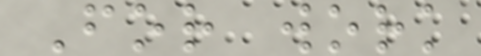For work
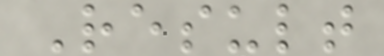Result
